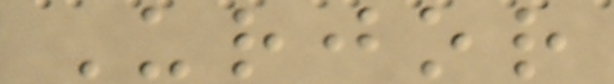Urjor
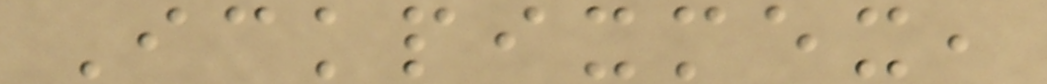Ickpixmex,
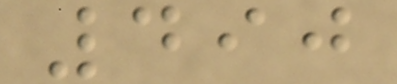490
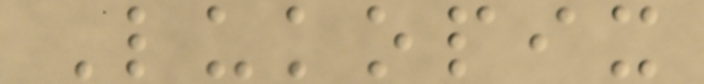Lukopix
